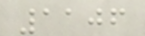1106
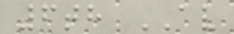6th AV
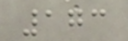173
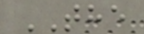THE
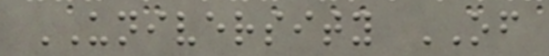UNIVERSITY OF
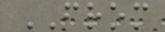FROM
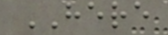HERE
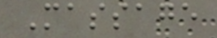Massage
